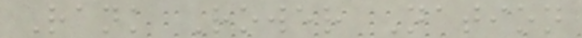Rank Rower Nation
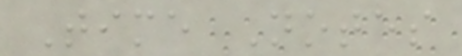Time Notes
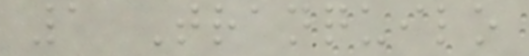1 Tranquilo
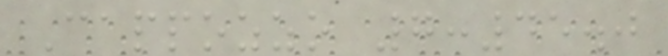Cappozzo 7:45.0
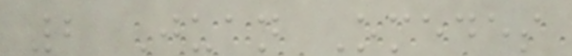2 Juan Omedes
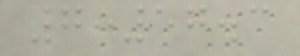7:57.3
